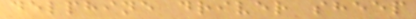delphine driver sheep
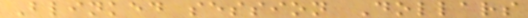Blinked session Dollars
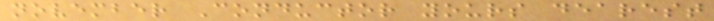november Conductor yours dearest
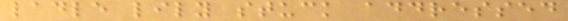ladle lily stuck addressed
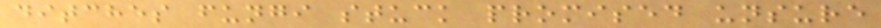ditches fungi stuck promised unsure
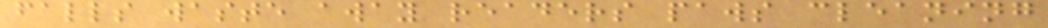falls waste away readers paws cleaning
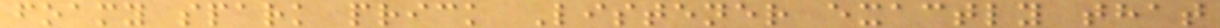foamy spark prick Listener exactly that
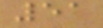51
